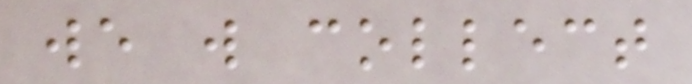we will collect
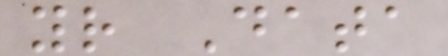your Data
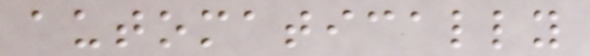automatically
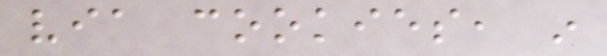via cookies, in
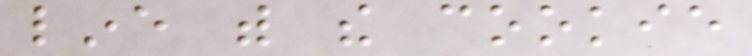line with the cookie
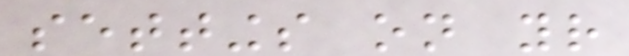settings on your
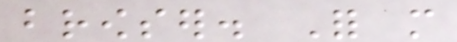browser. For more
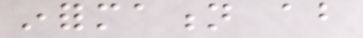information about
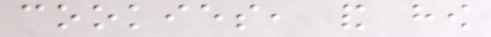cookies, and how
